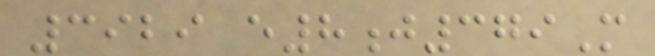3929 e8j379M
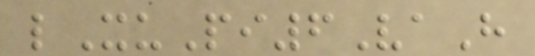lXuPi6VaH
